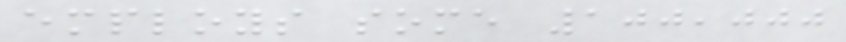employs some 100,000
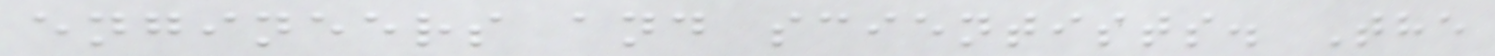engineers and scientists. The
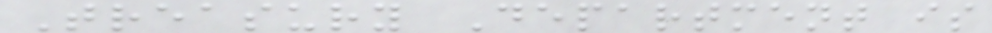Treasury Department is
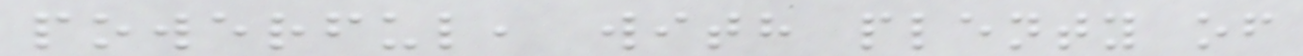powerful, with plenty of
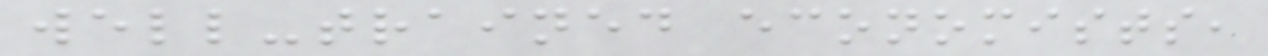well-trained economists,
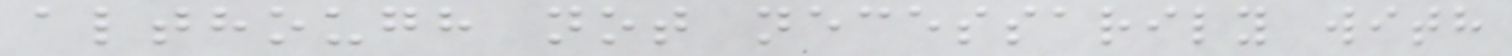although not necessarily with
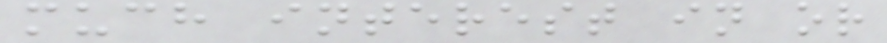much interest in or
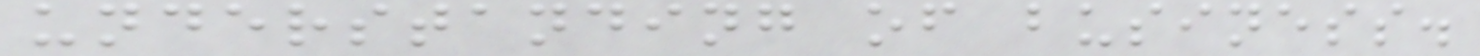understanding of business.
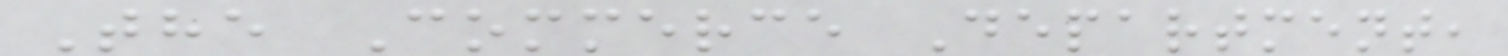The Commerce Department,
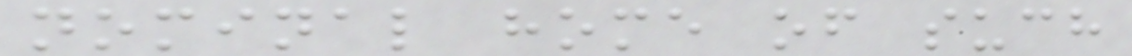nominal home of such
